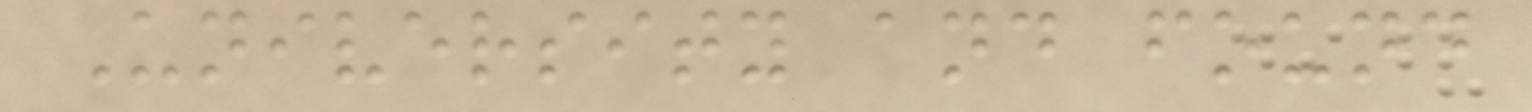University and found
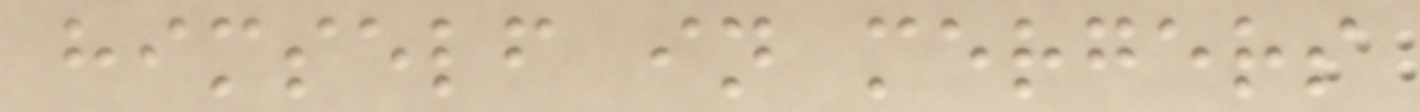himself in mergers
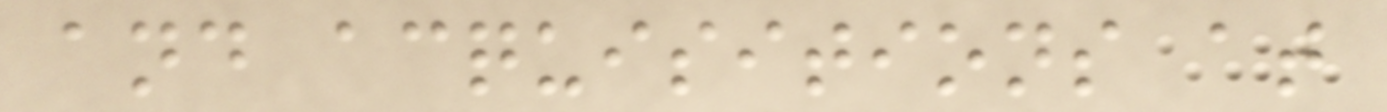and acquisitions at
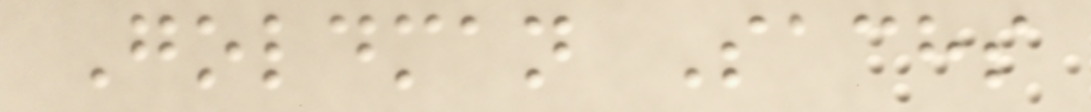Goldman Sachs
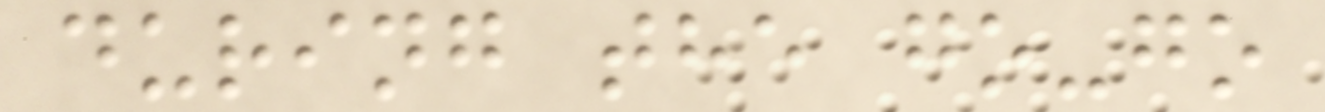during the go-go
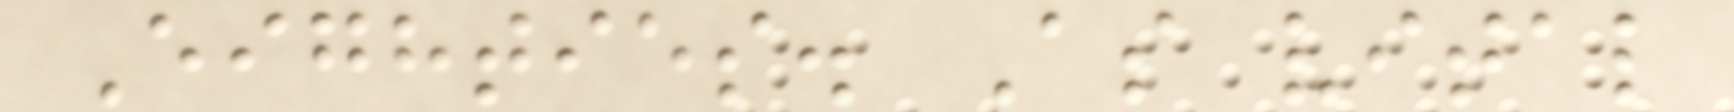Eighties. As vital
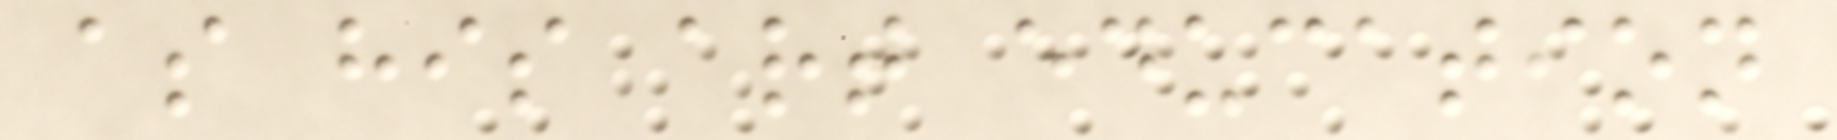as his art education
